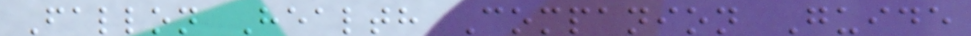Fallon Health Companion Guide
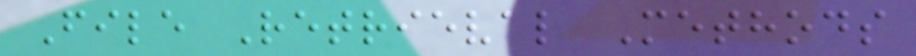File Retrieval Methods
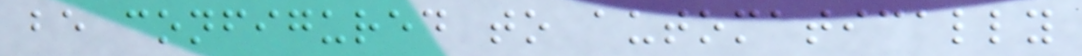be configured to automatically
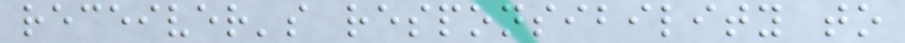receiver's responsibility to
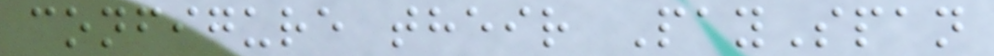configure their PaySpan
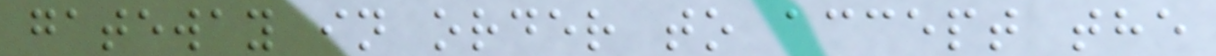gateway in order to accept the
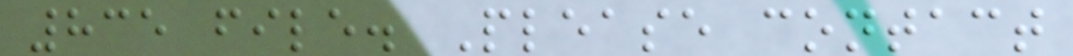835 file. Please contact
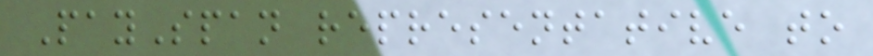PaySpan representative to
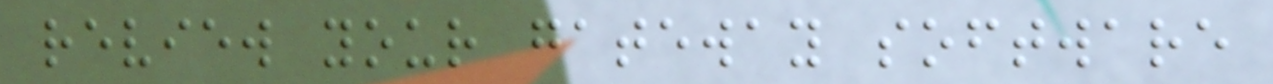review your gateway software
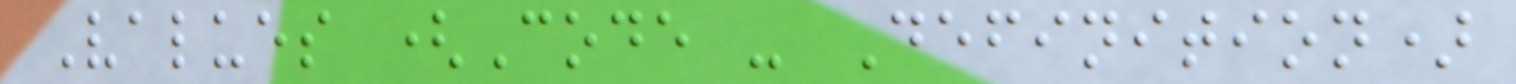Values (Code - Definition)
